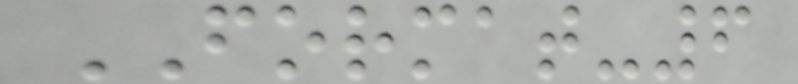FORMAT-6
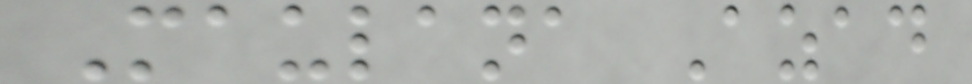Maulana Azad
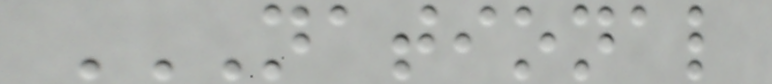NATIONAL
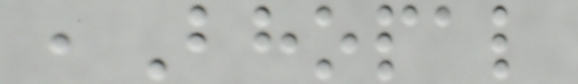,Bhopal
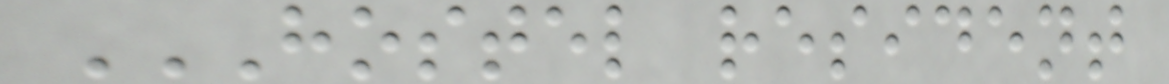HOSTEL RESIDENT
